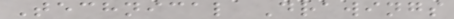Technical Drawings
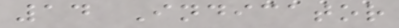14 Indicator
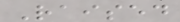Raised
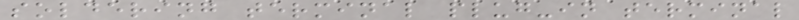soldering terminal plug-in terminal
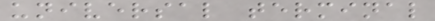universal terminal
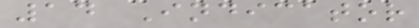14 Indicator
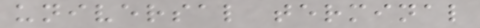universal terminal
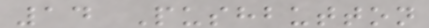14 Pushbutton
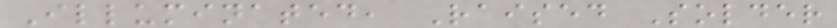Illuminated, Raised Solder
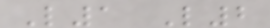L1 L2
